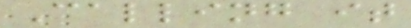Calling it
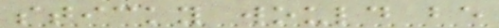sticky would be
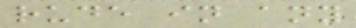rude in any
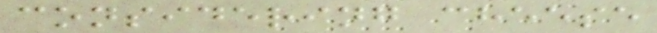considering cheese
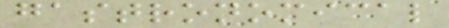gastronomical
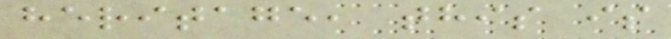heritage, this is
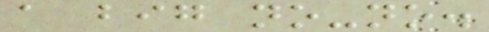a big no-no.
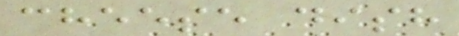cheese dish
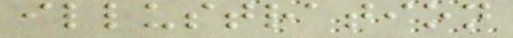illustration
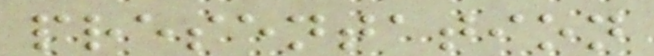presentation
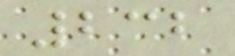232
